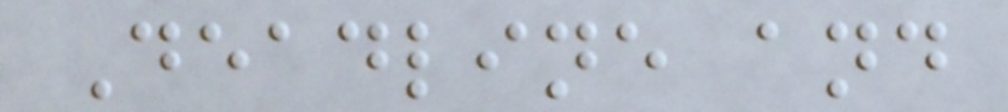Deadline and
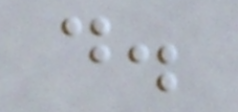d.
